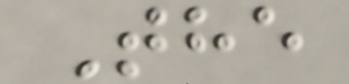The
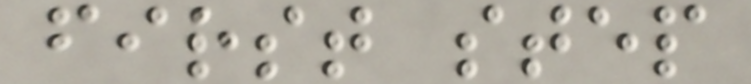first step
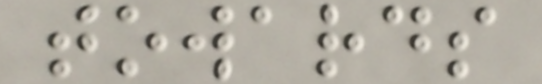towards
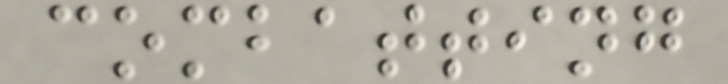combatting
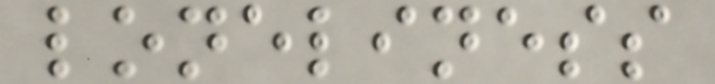loneliness
